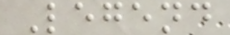Legend
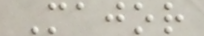Major
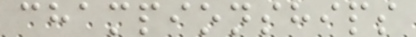championships
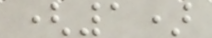(1)
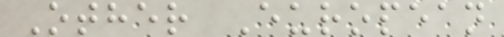Other European
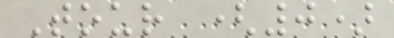Tour (0)
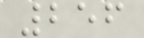256
